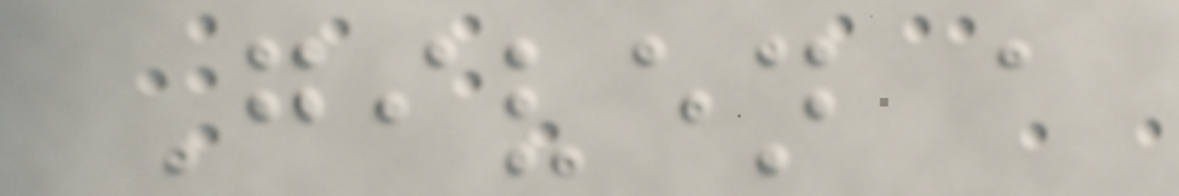Given a
